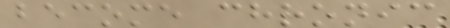become chronic
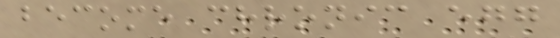become chronic egg
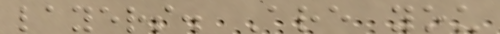layers. Are you
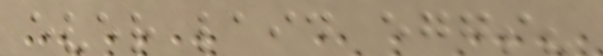ever laid eggs?
